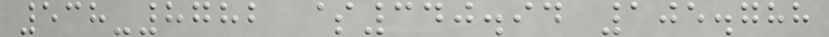538-8782 $340.94 105.788
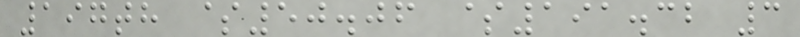197th $50.06 $191.32 3
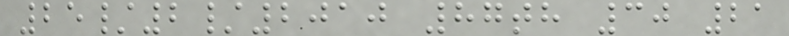25/2/2010 87th 30 21
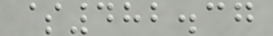$482.37
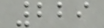229
